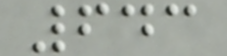643
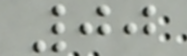00
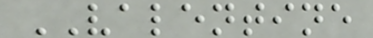VALENTINE
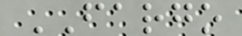FARGO
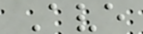Ave
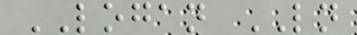LOGAN LN
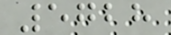5728
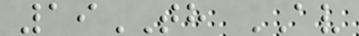19TH AV
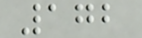172
